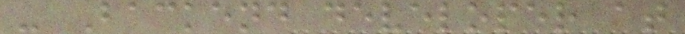- Backend developer at
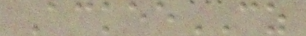AckeeCZ
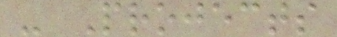- Projects
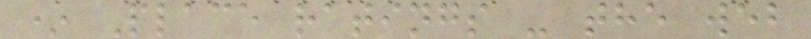* Place ratings - the web
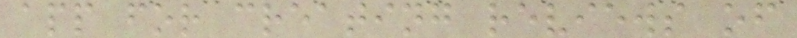app for creating reviews of
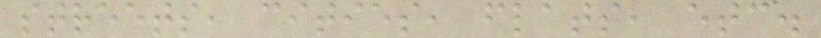streets, cities, flats, etc.
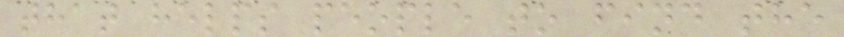that helps people to find the
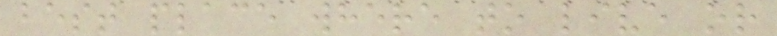best place where to live or
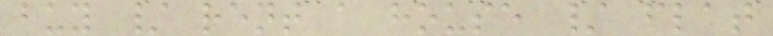buy / rent a house / flat
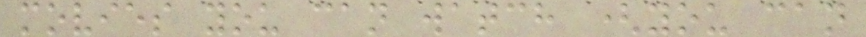movies you can watch (you can
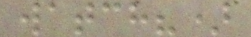watch?)
